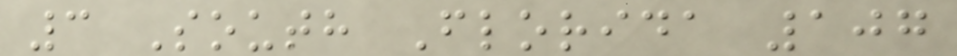3 South Florida 107
